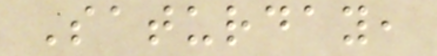Saturday,
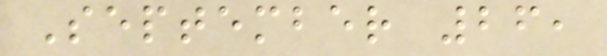September 26,
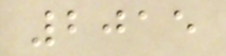2015
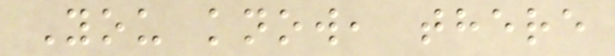You know, there
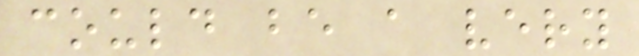could be a very
